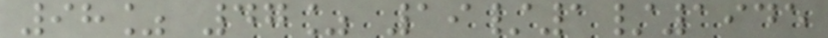98% 47% 19/1/1945
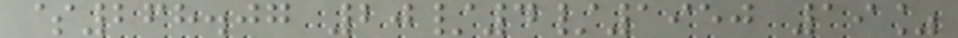$268.07 20/4/1950 19%
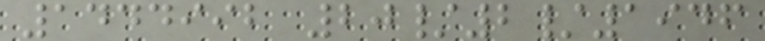1444992 20/2/1946
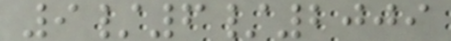9/6/2009
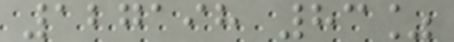127198 83%
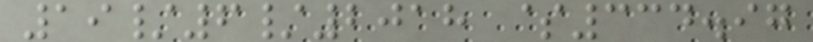19/6/2018 $334.97
